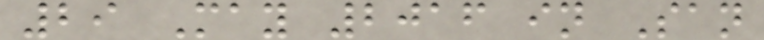29 May 2016 in San
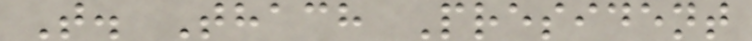T. Thach President
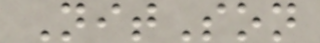NitSon
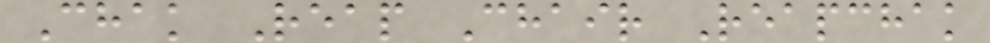Chak Reap Chair Reapchak
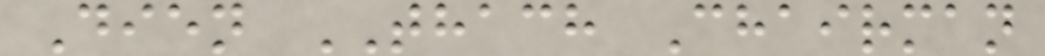Dien THACH Chairman
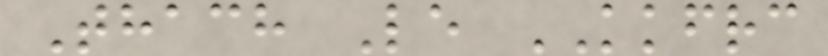Thach Le KKFRC
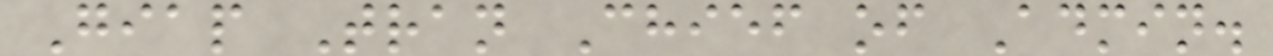Giap Tran Chief of Admin.
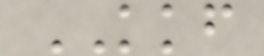KKF
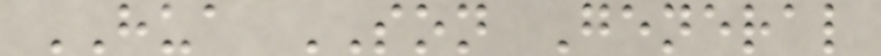HUA SON General
